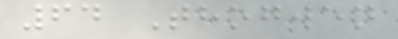64 Thogwen
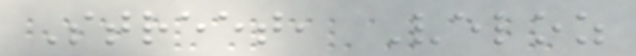Street, Veloz
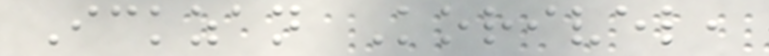Ickzan Korivel,
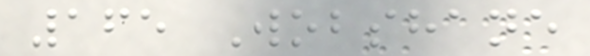165 Wobshane
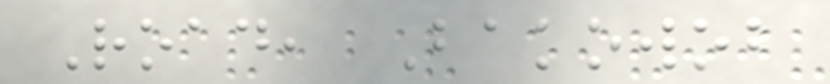Road, Bakowob
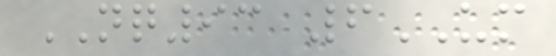NQ93 6UM
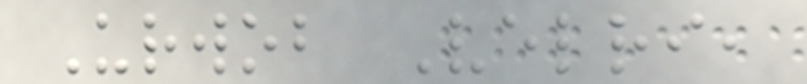Urwob Velri,
